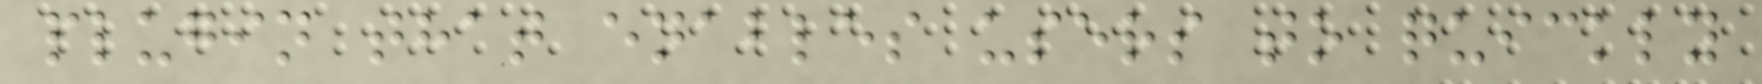plugin that enables users to quickly
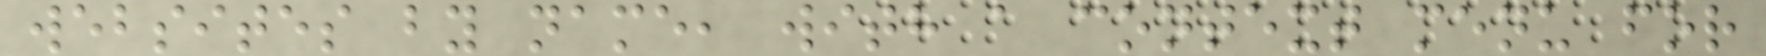websites by name, with a context menu for
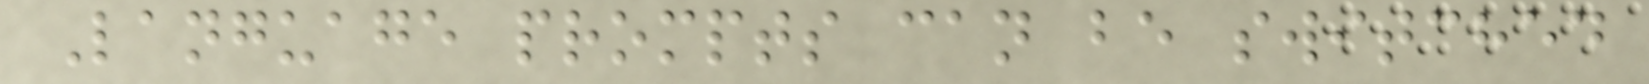Language prompts can be switched
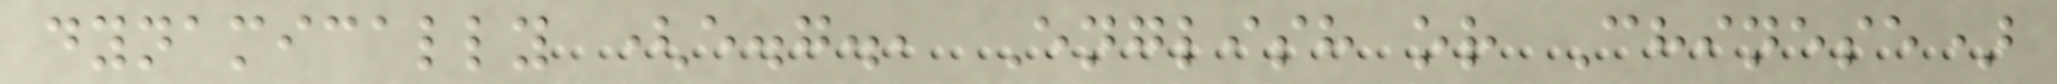dynamically (e.g., English or Chinese)
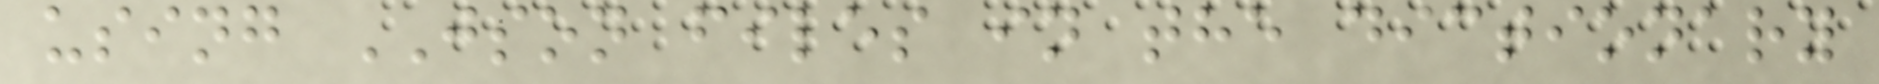using JSON files in the dictionary
